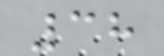38
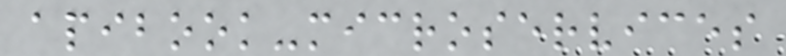apibook-microservices
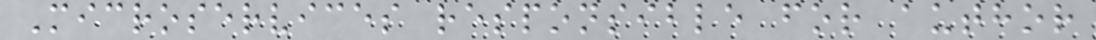Microservices responsible for author
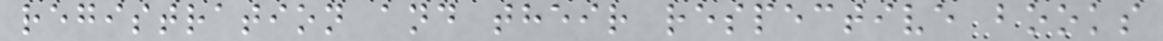registration and their respective books
